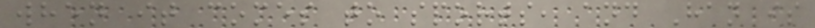when it comes to sports, and Han is
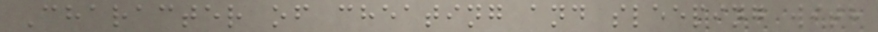Character of cheating and sleeping with
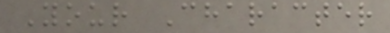Your Character
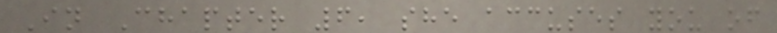In Chapter 6, she accuses you of
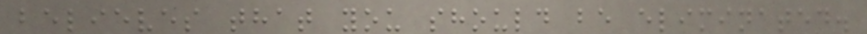believes that you should be eliminated.
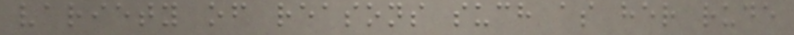variety of reasons such as her rude
